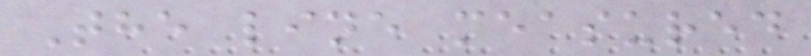The line measured
